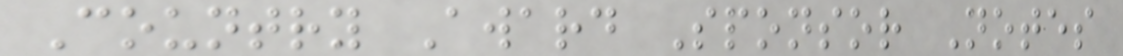Country Award Sponsor Notes
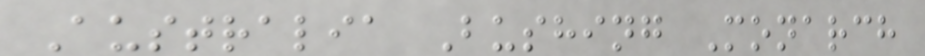Australia Bushing Monarch
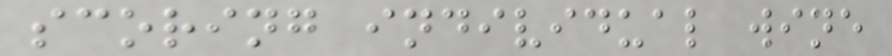scoring individual wine
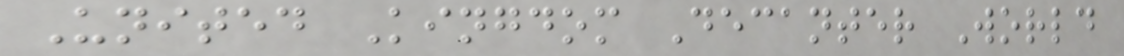United Kingdom Decanter World
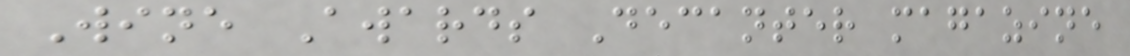Wine Awards Decanter magazine
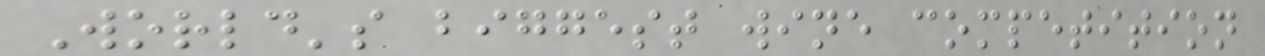World's biggest wine competition
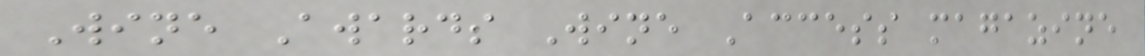Wine Awards Wine Access magazine
